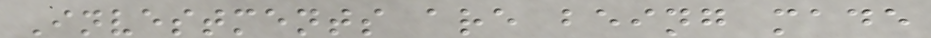Investments are being made
